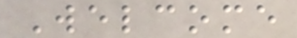Welcome
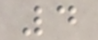4
